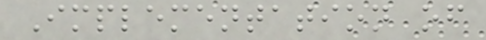Implementation of
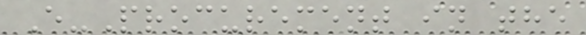E-Procurement in the
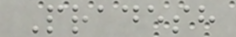Pradesh
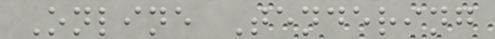Online Tendering
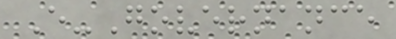E-Governance
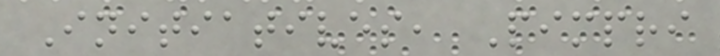Initiatives, Pimpri
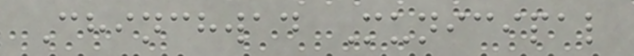Chinchwad Municipal
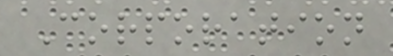Corporation
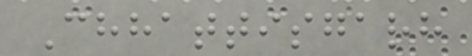Chhattisgarh
